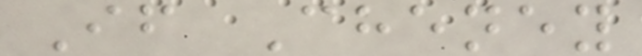If Cheney
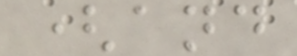(and
